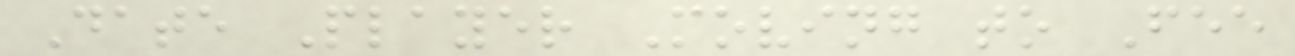Date Player Moving to Fee
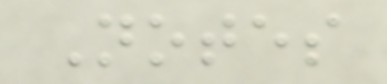Notes
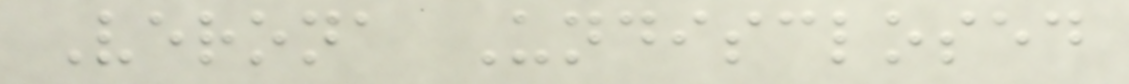Verona Undisclosed
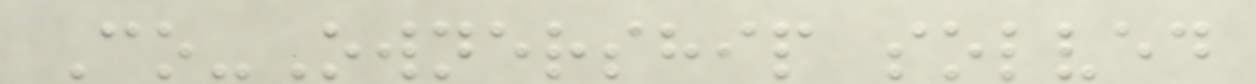Co-Ownership solved
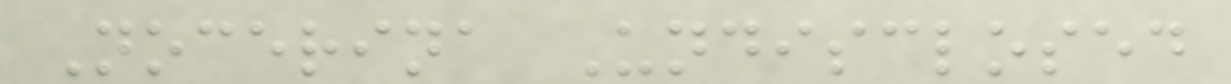Nocerina Undisclosed
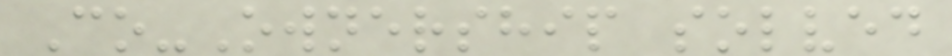Co-Ownership solved
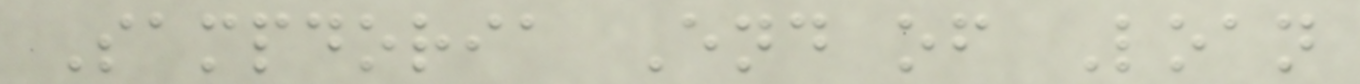Sampdoria End of Loan
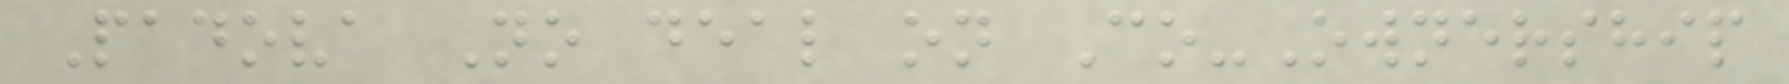Padova No deal on Co-Ownership
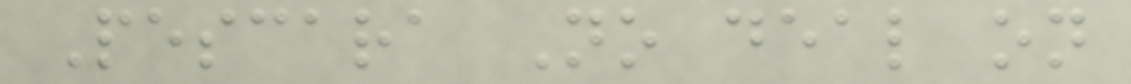Pescara No deal on
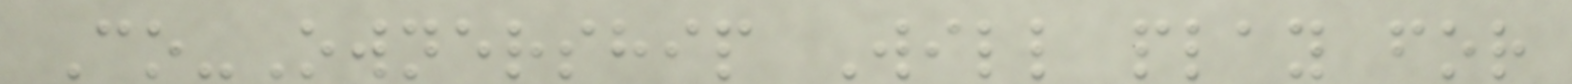Co-Ownership Will play for
